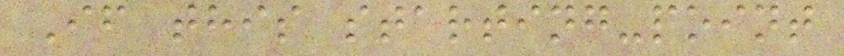If this starting-point
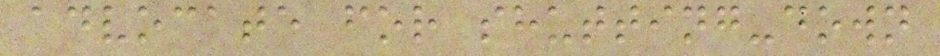advocate for shutting-down
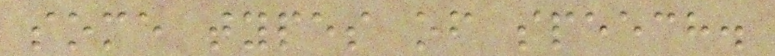some types of speech.
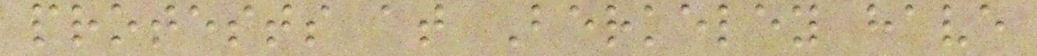protests at Berkeley have
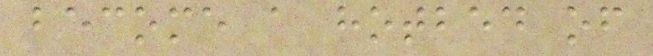become a hotbed of
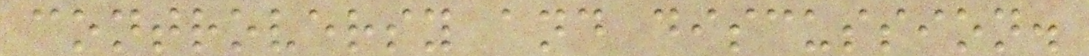controversy and discussion.
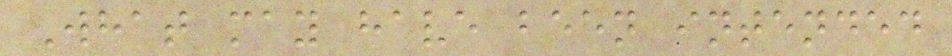What may have been intended
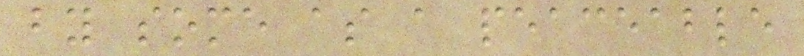by some as a peaceable
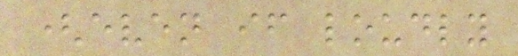(even if loudly
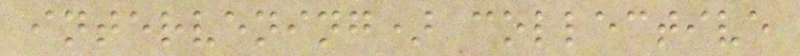intervening) collective
